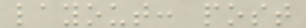layout: post
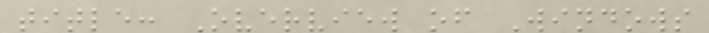title: Overview of Windows
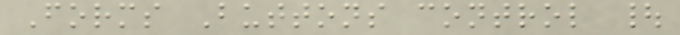Forms Buttons control |
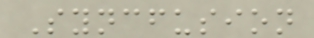Syncfusion
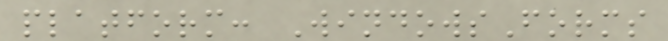platform: WindowsForms
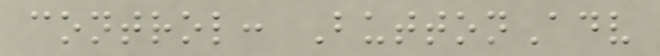control: ButtonAdv
